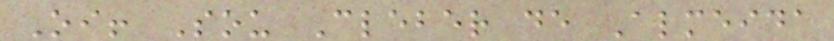Oi! Sou Cleber de Almeida
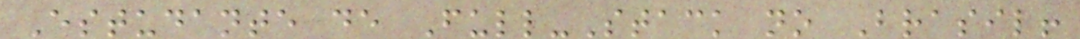Estudante de Full-Stack no Brasil!
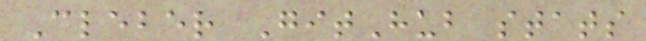Cleber GitHub stats
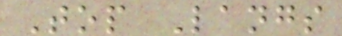Top Langs
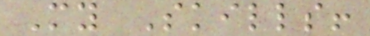My Skills!
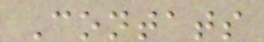Contats
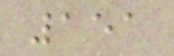151
